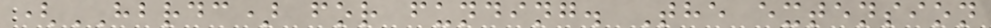(HBRDC) for funding. The extension
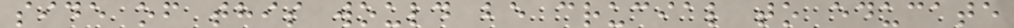side of this would be crucial to educate
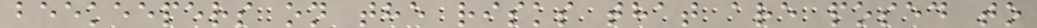beekeepers on the risks that are posed to
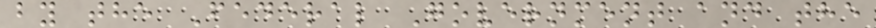by the Federal Government and the
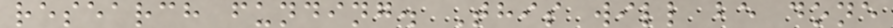research funding. This will be done
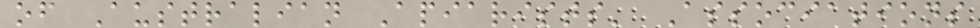of Australian Apiarists' Associations
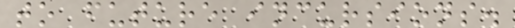to future incursions.
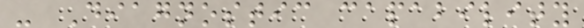- Diagnostic capability
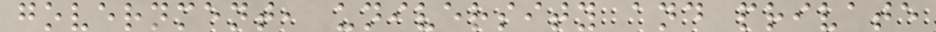government, university and private
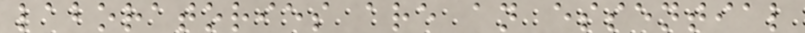laboratories are an essential
